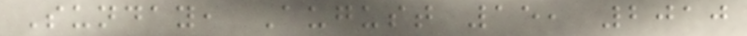Sunday, August 15, 2010
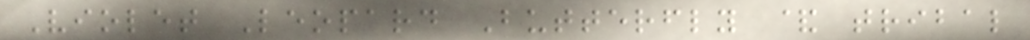Violet Leopard Butterfly & tribal
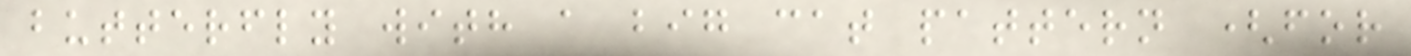butterfly with a big cat pattern (for
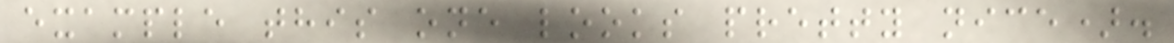example this one looks pretty nice).
